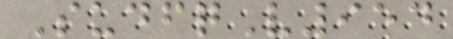SudfqV954
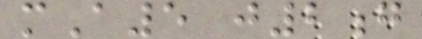mA5 j2g
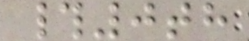#0th
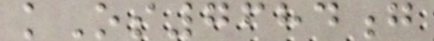kOs7684g
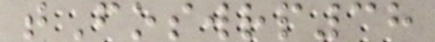tFoswrp38
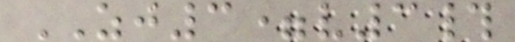ZJ3=v3#
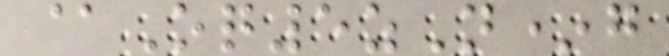@Oq5zN*g
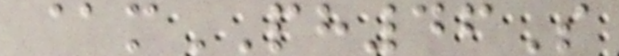@mPH46S
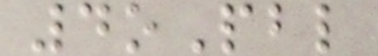4oPbl
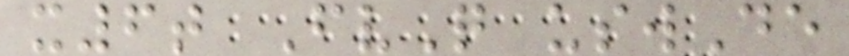x6t FvQ uswDe
